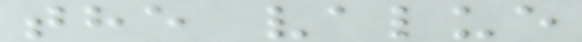the value
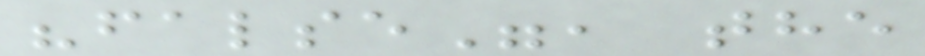"false", the
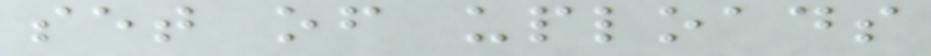set of uploads
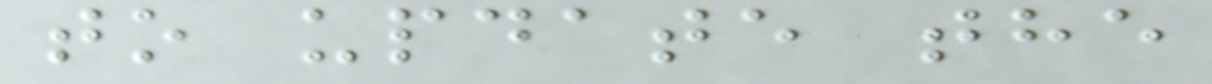to update the
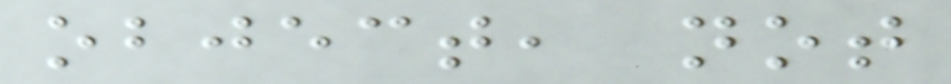object, not
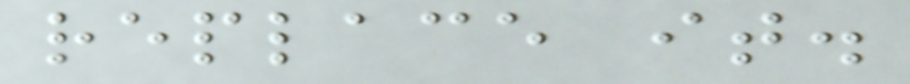replace it.
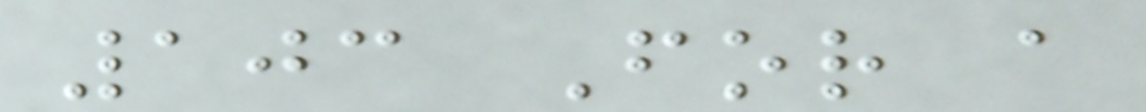103 For a
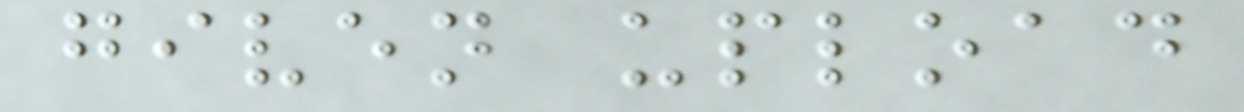given upload
